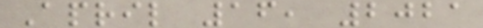April 16, 2021
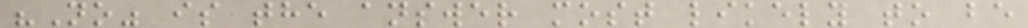"No" is the answer most likely to be
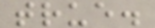true.
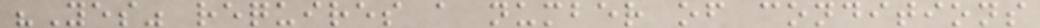"Yes" requires a number of conditions
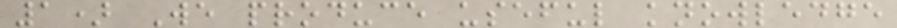1) We produce useful knowledge
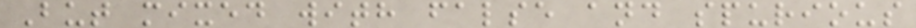But mixed with false and spurious
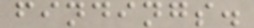findings.
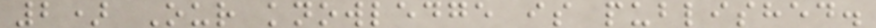2) Our knowledge is published.
